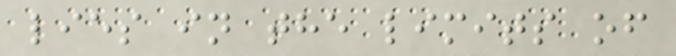lies in the limits of
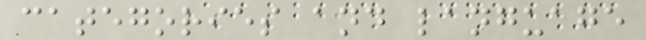categories and language
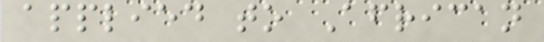applied to African
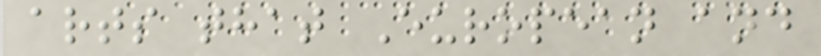arts that European and
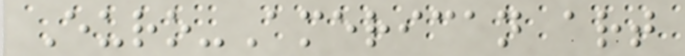Euro-American art
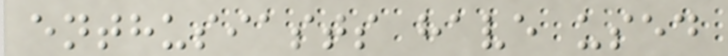enthusiasts have used
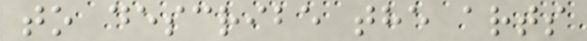to describe the arts
